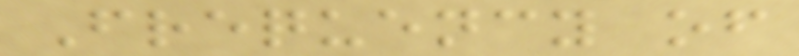Frequency of
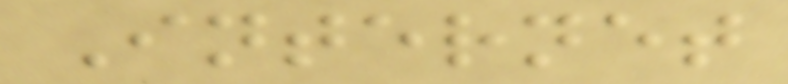Internet
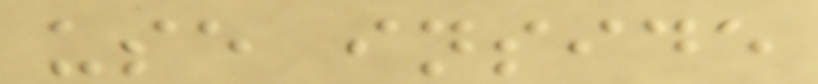use inside
